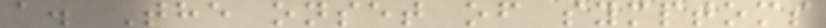a. The onset of symptoms
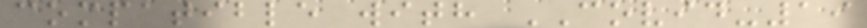compatible with COVID-19
